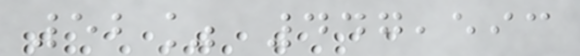52% 447,593
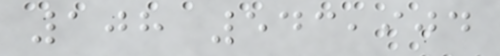108 543,904
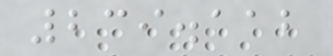239.112
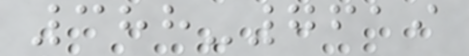388-7619
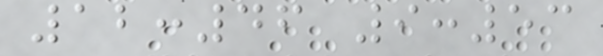12:46 9:53
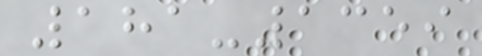181-1359
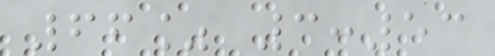66% 3:53
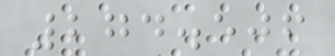274.506
